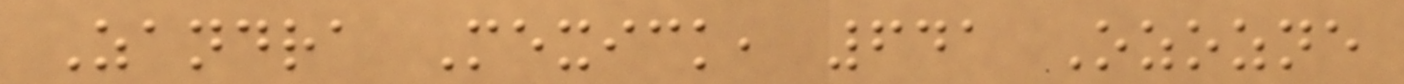Zandra Mexick, 641 Ozozne
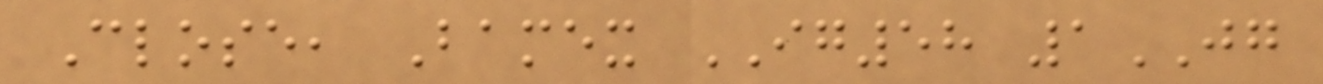Close, Bamex IG58 1JG
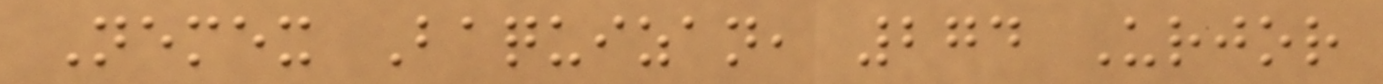Nemex Baquizan, 274 Urjor
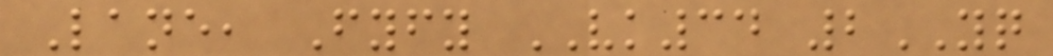Lane, Fyfy VK34 2YQ
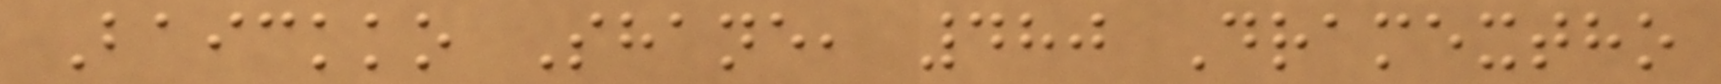Baickko Shane, 480 Dramextho
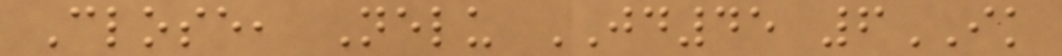Close, Nelu JD45 6IK
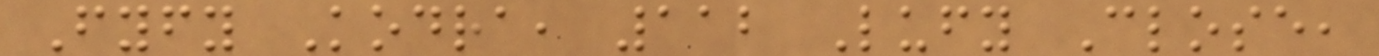Fyfy Kodra, 112 Lufy Close,
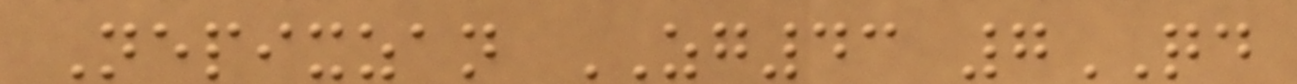Nepixzan ZG43 7QD
